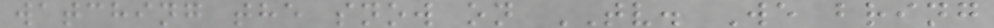watching the snow on TV. We bring
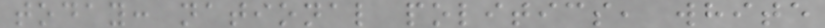today: national politics, white
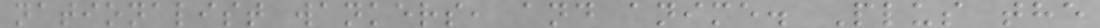nationalist wankers, and anime. Plus the
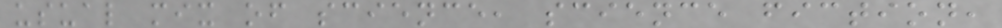usual mix of science, science fiction,
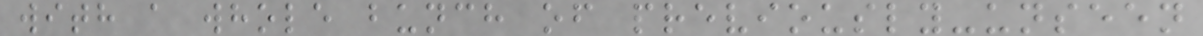with a whole bunch of previously-unseen
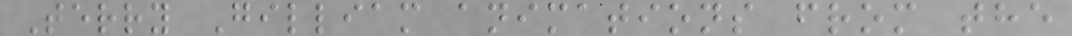Terry Gilliam animations from the
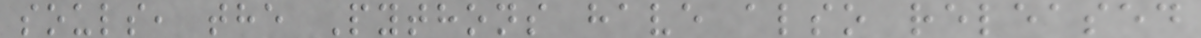souls, the Pythons have also released
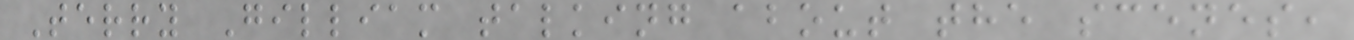Terry Gilliam talking about the scenes,
